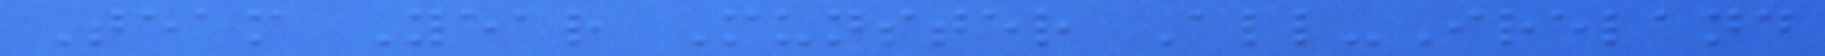Team Year Munster All-Ireland
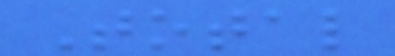Total
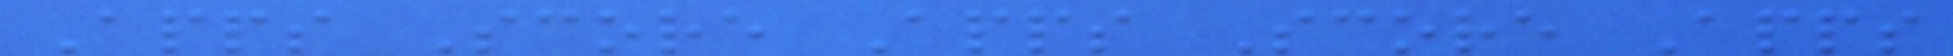Apps Score Apps Score Apps
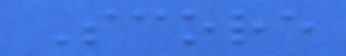Score
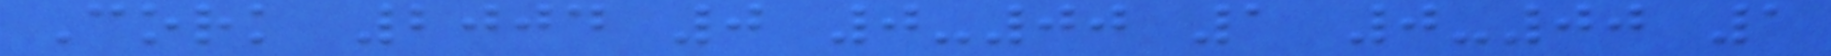Cork 2004 0 0-00 1 0-00 1
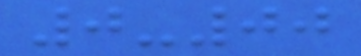0-00
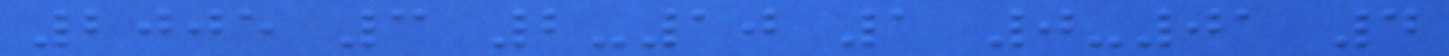2005 3 2-10 1 0-01 4
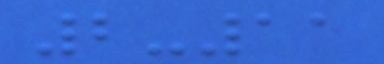2-11
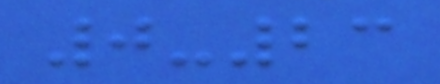0-23
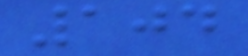104
